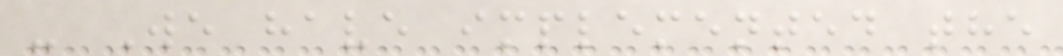- We have implemented the
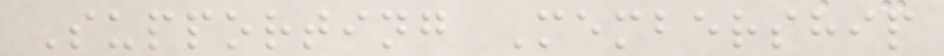Supporting Membership
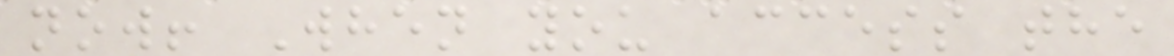now! When you access the
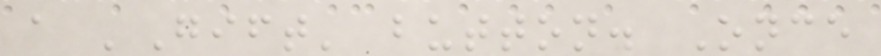a 'Gift' button. Once
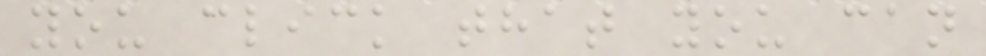you click that you can
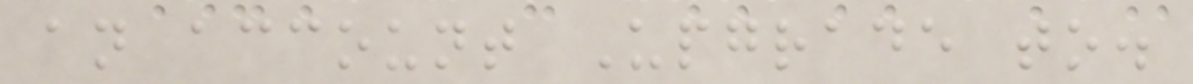an account Upgrade to.
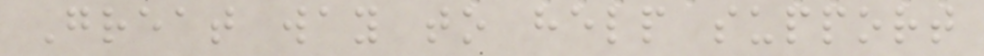Great way to help support
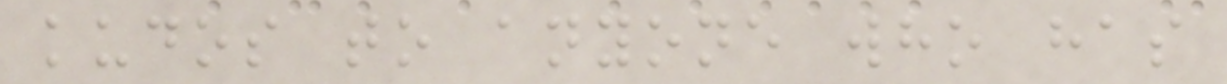kudos to anyone who has
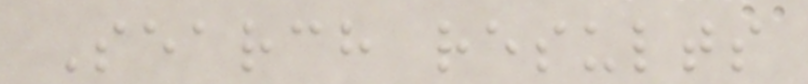Search results
